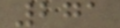271
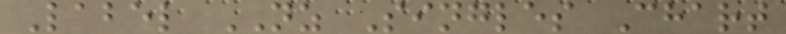Label NZ Singles Chart
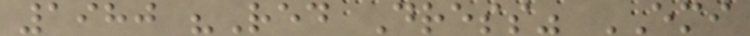1980 "Red Dress" EMI
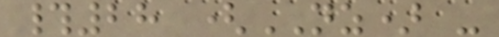#28 (NZ) -
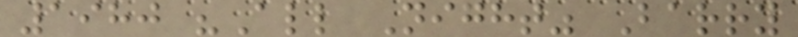1980 "All Night" Barry
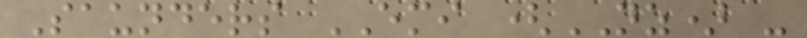Saunders EMI (NZ) -
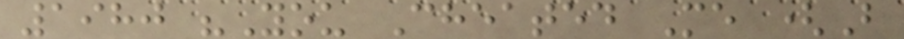1980 "You Cheated Me (B
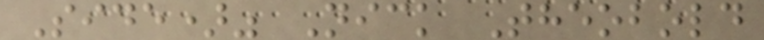Side)" Nick Theobold
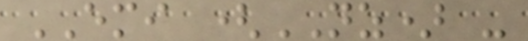EMI (NZ) -
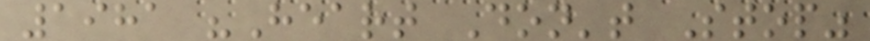1981 "Heart Don't Stop"
